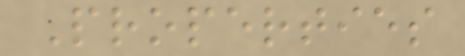Properties
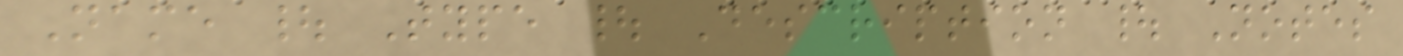Name | Type | Description | Notes
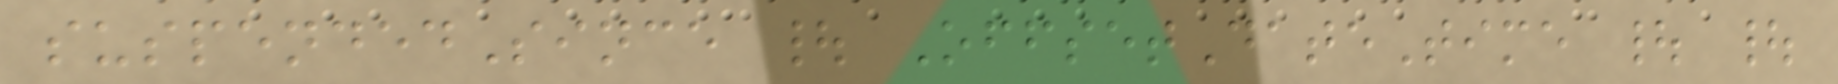suspendedSince | OffsetDateTime | |
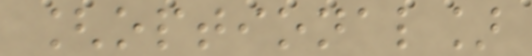[optional]
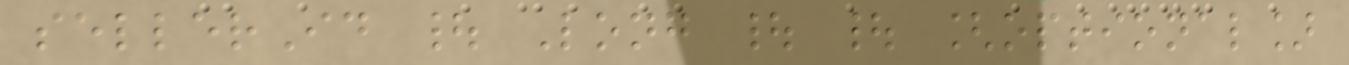sellerId | Long | | [optional]
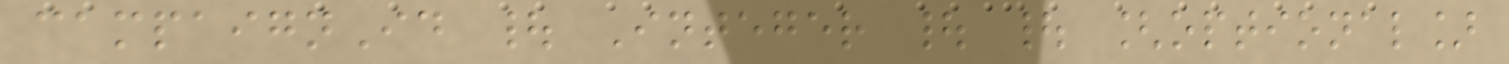campaignId | Integer | | [optional]
